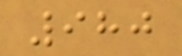980
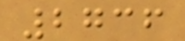2736
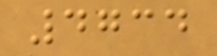4734
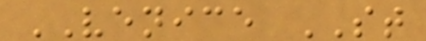VENICE ST
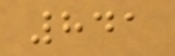841
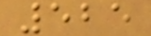525
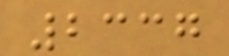2337
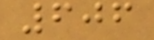606
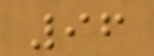96
